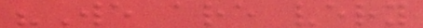"We are very
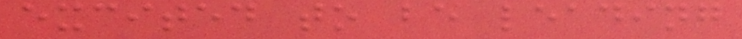excited to be leading
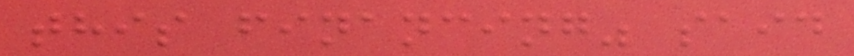this financing" said
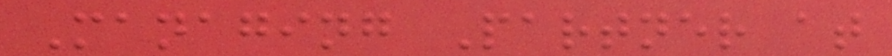Managing Partner at
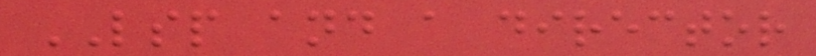LSP and a director
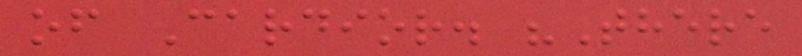of Cardior. "There
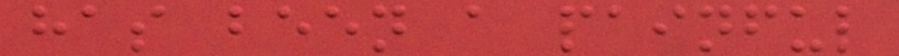has been a painful
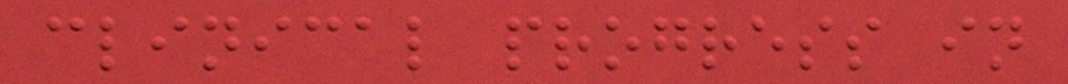clinical progress in
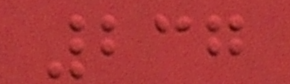237
